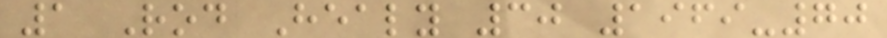1 Rod Healy 30 1969-70
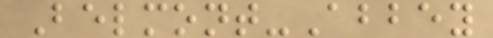Belmont-Abbey
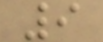9
